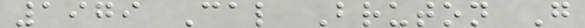1979 Cal Bruton G
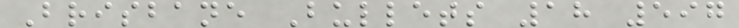Brisbane Bullets 18 597
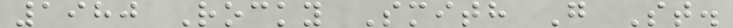1980 Rocky Smith G St.
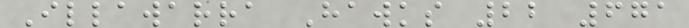Illawarra Hawks 22 671
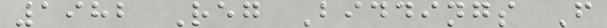1982 Reg Biddings F
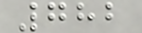782
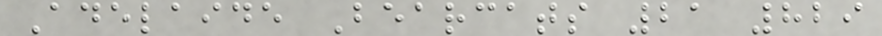Adelaide Bearcats 21 829
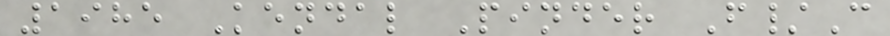1985 Kendal Pinder F/C
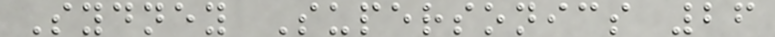Sydney Supersonics 26
